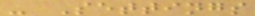- Settings
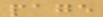page
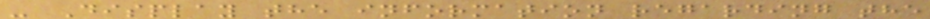- Display the information regarding the
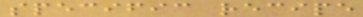specific recipe
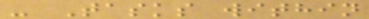- Tasks within
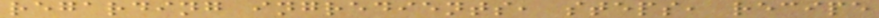regarding ingredients, steps, recipe
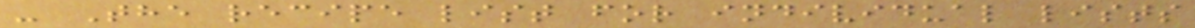- The recipe list for individual lists
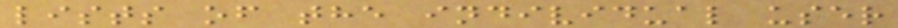lists of the individual user
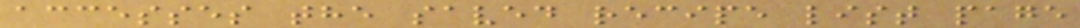accesses the saved recipe list page
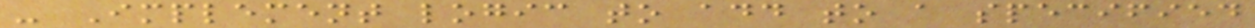- Implement logic to add to a specified
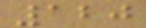120
